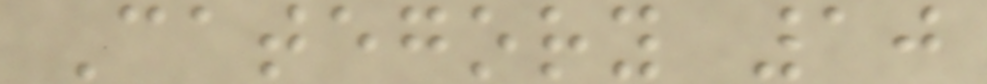Category 10
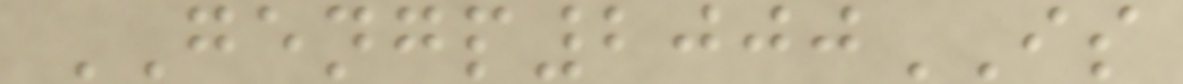GENGP2000IS
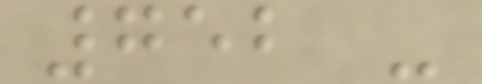752 -
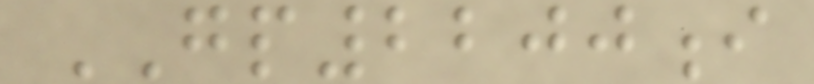GP2200i
